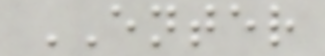ENTER
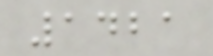1421
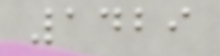1429
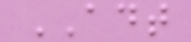ADT
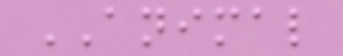ANIMAL
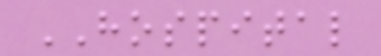HOSPITAL
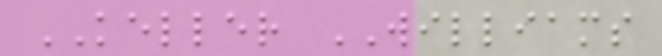KELLER WILLIAMS
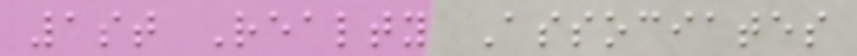1st Realty Associates
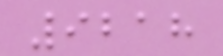9218
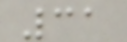31
